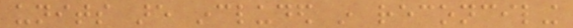units are included in reconciling
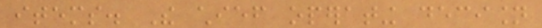items. The chief operating decision
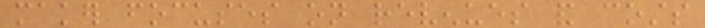maker focuses on revenues and costs
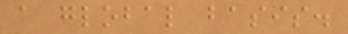a global basis.
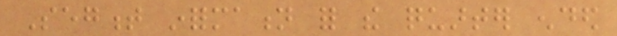Segment information for the quarter ended
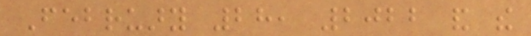February 28, 2022 and the
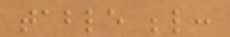table below:
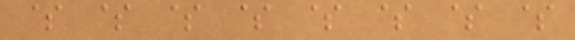$ $ $ $ $ $ $ $
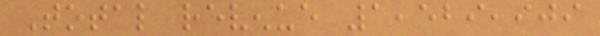Total revenue 1,529,909
